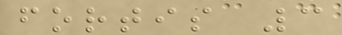fortis 3
